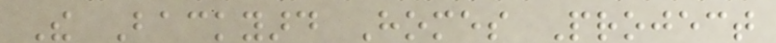The Backyard Homes Project
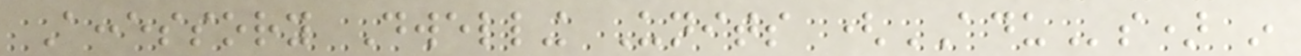Accessory Dwelling Units (ADUs) in
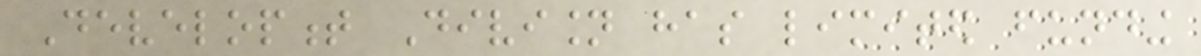Development Division has limited funding
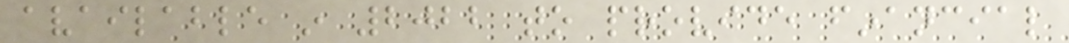available in 2022 to provide financial
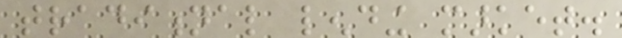traditional lending market.
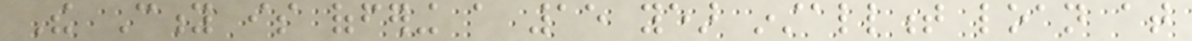The City is offering a 15 year installment loan at
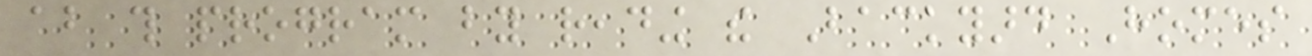about this program by reading the Backyard Homes
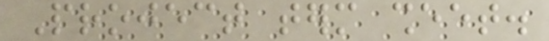Project term sheet.
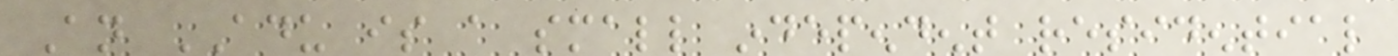An ADU is a small independent residential
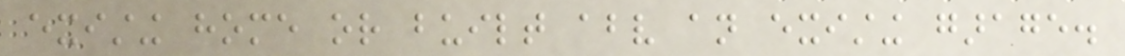existing home or built above an existing garage.
